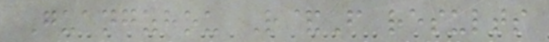Guangzhou R&F results
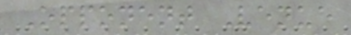Opponent Venue
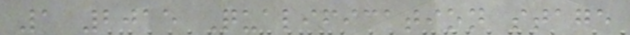1 2015 Qualification stage
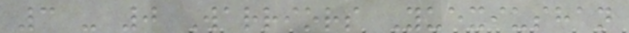3 - 0 Warriors Yuexiushan
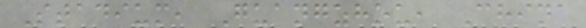Stadium, Guangzhou, China
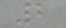2
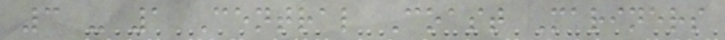3 - 1 Central Coast Mariners
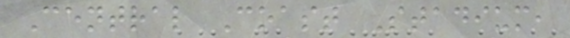Central Coast Stadium,
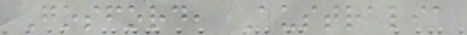Gosford, Australia
